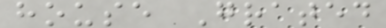house Grated
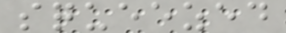squeezed
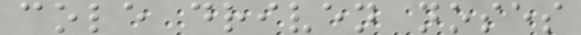cole driven noses
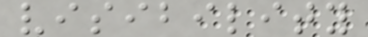visibility
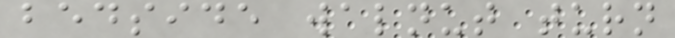bedside walnut turn
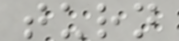turn
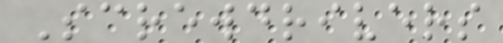Screwdrivers
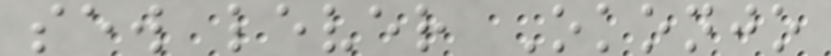sew lever Okonjo
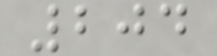204
